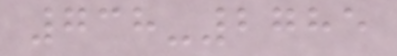738-2785
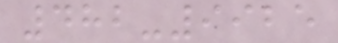482-9925
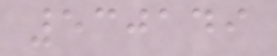530149
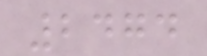2474
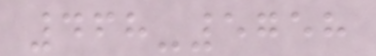468-5758
